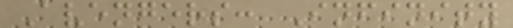Avengers: Infinity
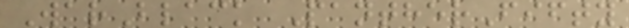WarBlack PantherFifty
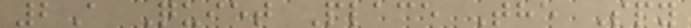2A Quiet Place The Spy
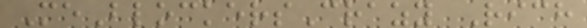MeBlockersCrazy Rich
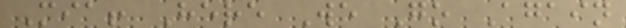Mia! Here We Go Again
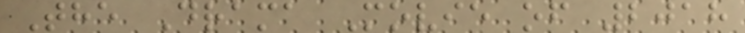The Drama Movie of 2018
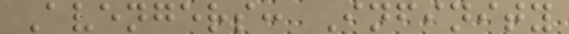Avengers: Infinity
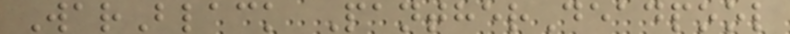WarBlack PantherDeadpool
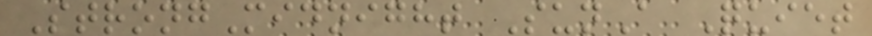StrongMidnight SunA Quiet
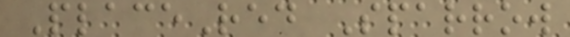PlaceRed Sparrow
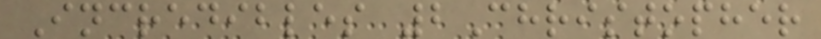Incredibles 2Christopher
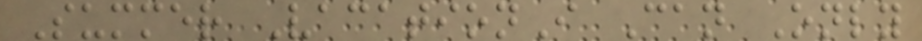Summer VacationI Can Only
